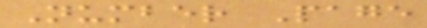Number Page
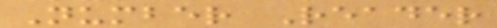Number Reader
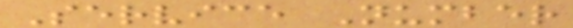Service Number
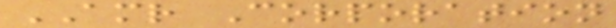AMR Corporation
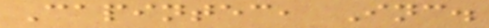Capintec, Inc.
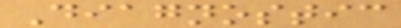Diagnostic
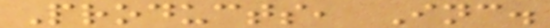Products, Inc.
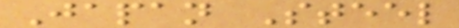Japan Steel
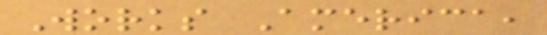Works America,
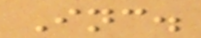Inc.
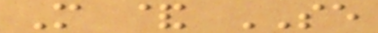M & SE
